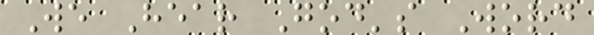We Hear God's Word
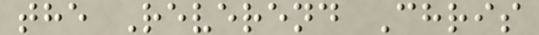the Reverend Chris
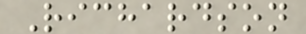Richardson
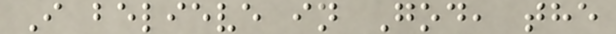I believe in God, the
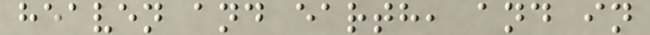heaven and earth, and in
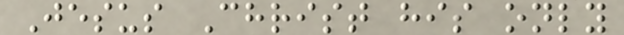Jesus Christ his only
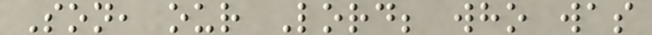Son, our Lord; who was
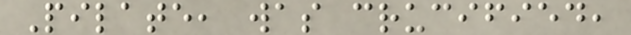Pilate, was crucified,
